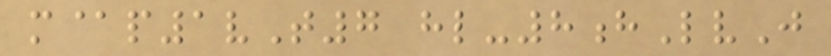m@p1vT7 hl-8hLvJ
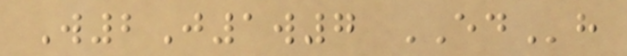W2J1w7 EDh
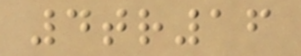4tr16
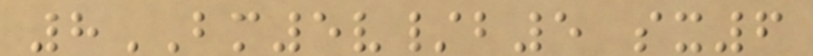8BM5v/b5 sx6
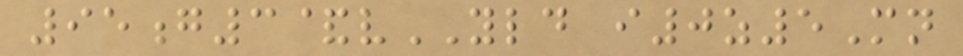95g3&vYLD i0z5Mn
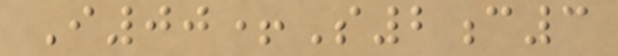I00+S2c3
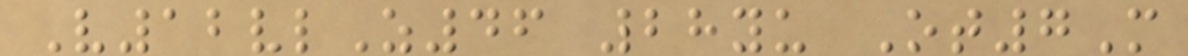V12vlZ46 28yu Ot7M
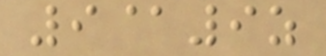9@9z
